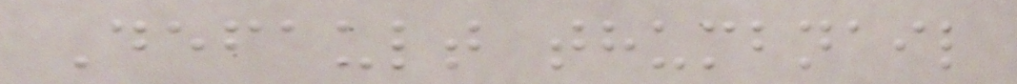Default thumbnail
